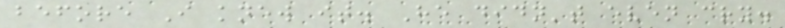before I knew it. He didn't even cry.
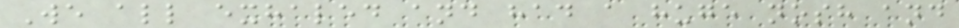We all exhaled and had a huge nosh and
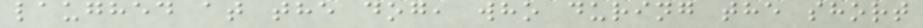laughed at the dog, who during the short
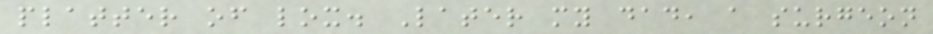platter of lox. Later my dad, a surgeon
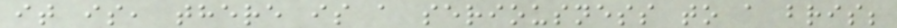it is, there is a seriousness to a bris;
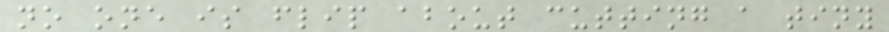no one is flip about cutting a tiny
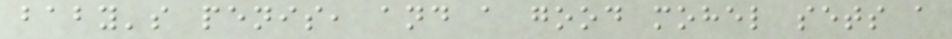baby's penis, and a good mohel sets a
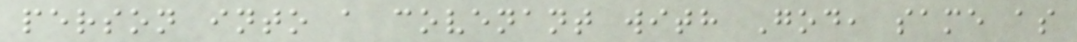person into a covenant with God, same as
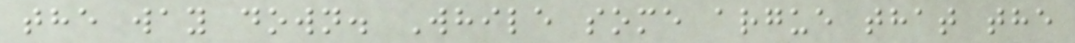the way down. While some argue that the
